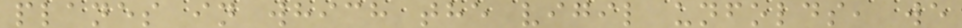planes in which the vigil unfolds, we
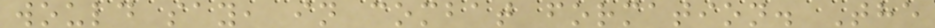would say, in combat formation. The
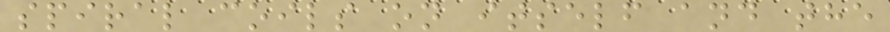spiral coils on itself and the
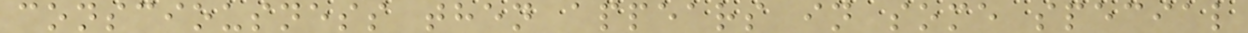consciousness then appears in some special
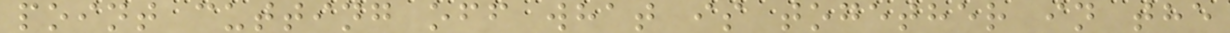point cutting off what is together in the
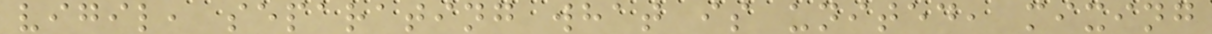vigil, separating what is united, mixing
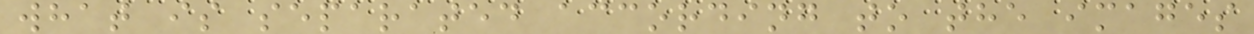what is separated according to the images
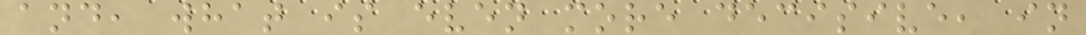and, what is even more decisive, in
